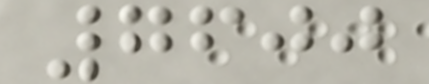7600
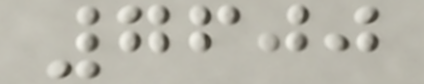7600
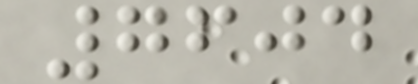7604
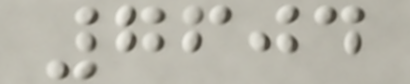7604
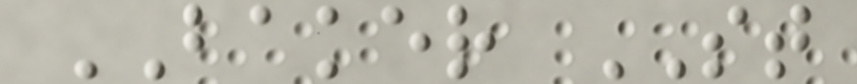BAKER ST
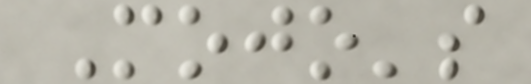Mojo's
